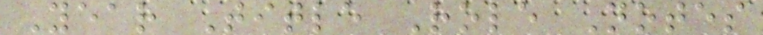Year Title Role Notes
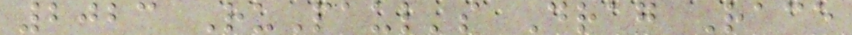2023 RuPaul's Drag Race
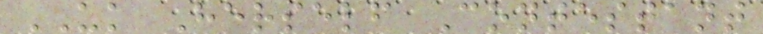UK Herself Contestant
